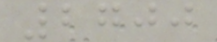2700
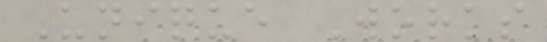Unique Works
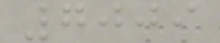7009
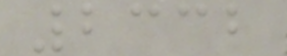2332
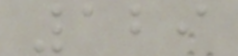129
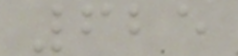625
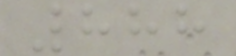888
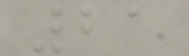21
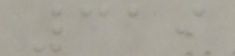319
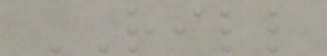RILL
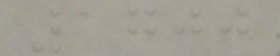1700
